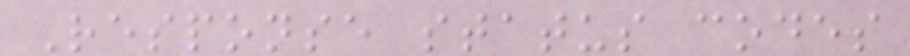Response status codes
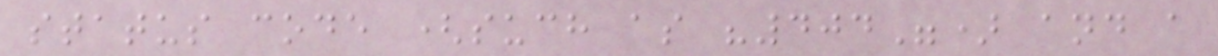status code (such as "404") and a
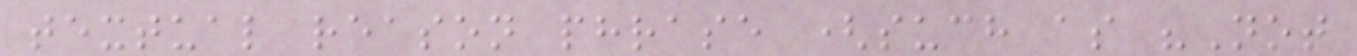textual reason phrase (such as "Not
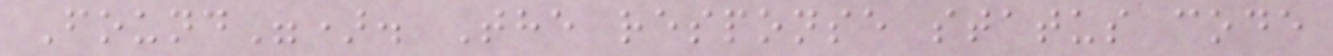Found"). The response status code
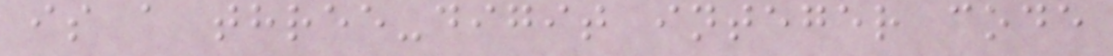is a three-digit integer code
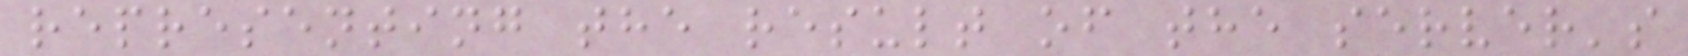representing the result of the server's
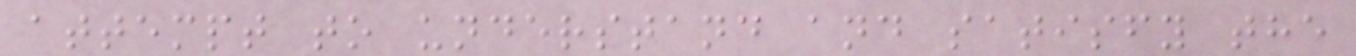attempt to understand and satisfy the
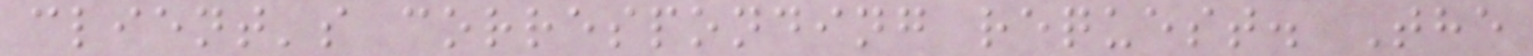client's corresponding request. The
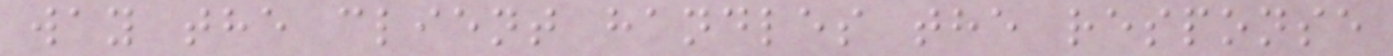way the client handles the response
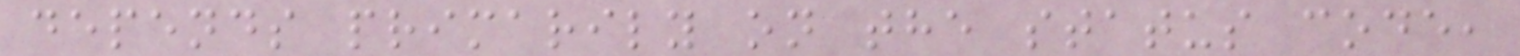depends primarily on the status code,
